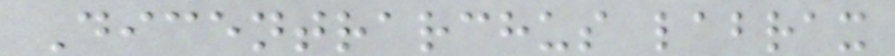Dicentrarchus labrax
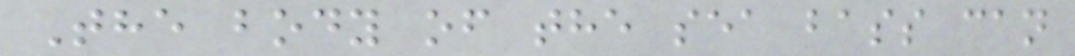The body of the sea bass can
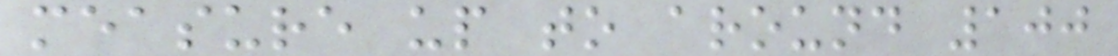measure up to around 100
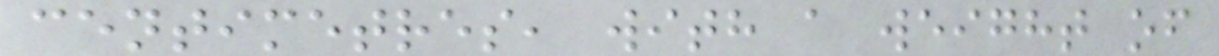centimetres, with a weight of
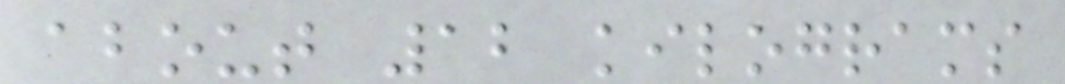about 12 kilograms
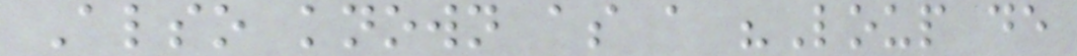Also known as a "Loup de
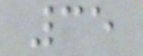35
